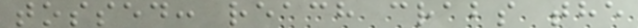tossed: reach crabs the
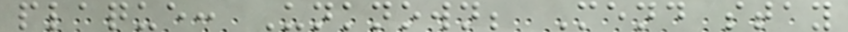plaque: Unknown; Mend stay
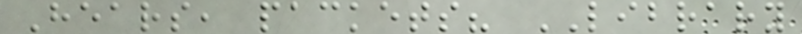Hears, packets? LIBRARY
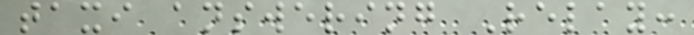taxi answering Relay:
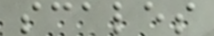scales
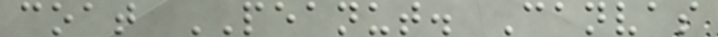coat PEANUT. Canvas
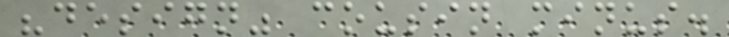"design" cousin minus.
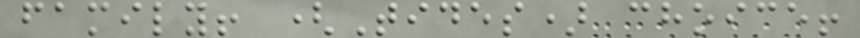family! (Tides) choice!
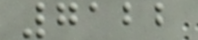7122
